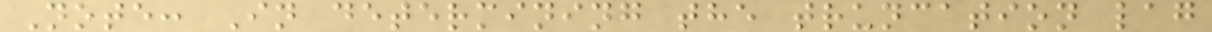Note: In determining the truncation lag
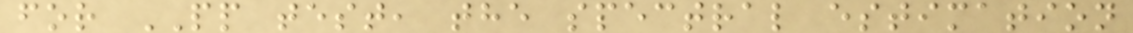for PP test, the spectral estimation
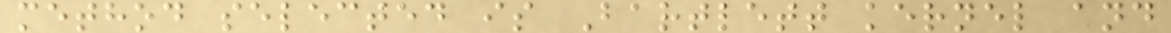method selected is Bartlett kernel and
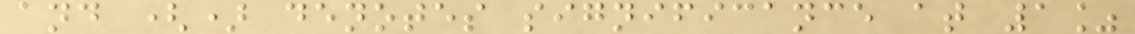and () denotes significance at 1%
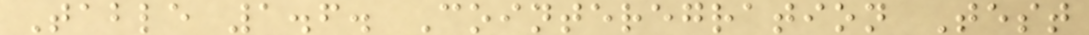Table 1.6. Cointeregration Test
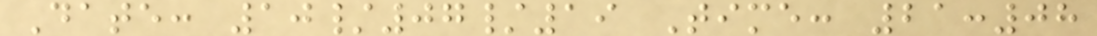Date: 10/07/19 Time: 21:08
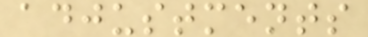adjustments
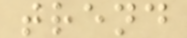trend
